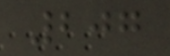207
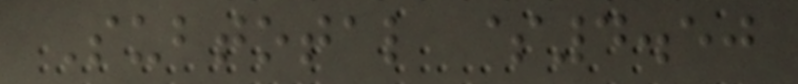Subtotal $4.50
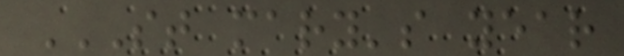ST MARY'S YEAR
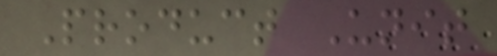Product Unit
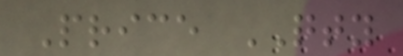Price QTY
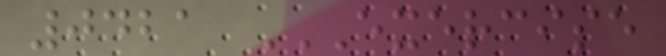0421 EXERCISE
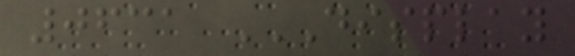0631 DISPLAY
